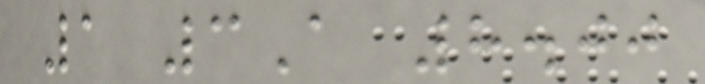1 3A 8.00
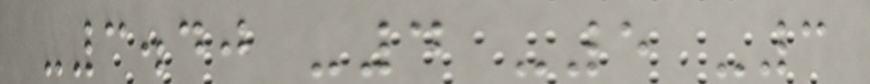-3.40 -4 -5 -3
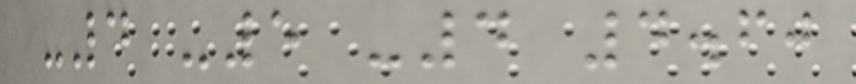-4 -5 -4 4.60
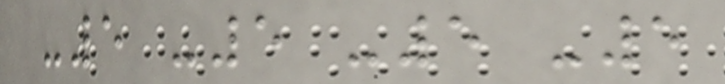-5 -5 -5 -5
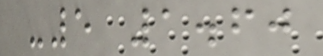-5 1.60
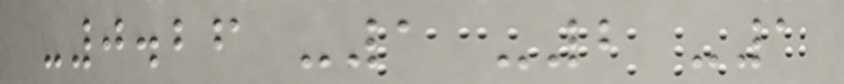-0.26 -1 -2 -1
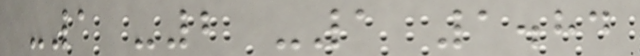-1 -2 -1 1.84
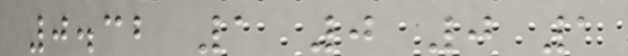0.32 1 0 0 1
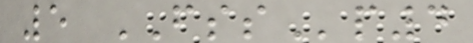5 FSSp4
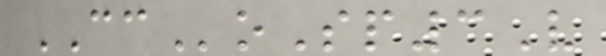CCoSp3V
